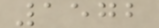1572
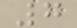7
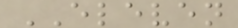ELEVEN
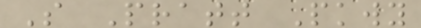S Pratt Pkwy
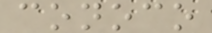conoco
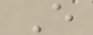E
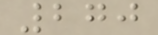270
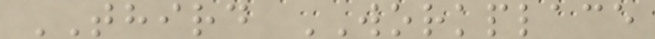THIRD WORKPLACE
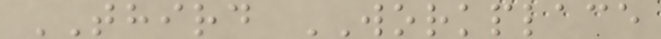THIRD WORKPLACE
